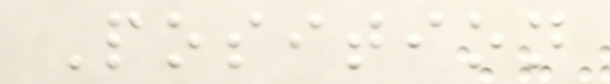Position
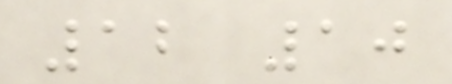12 10
